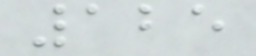125
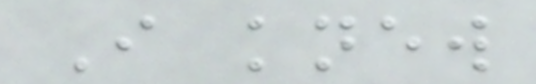I knew
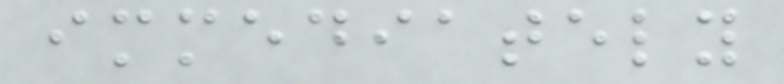immediately
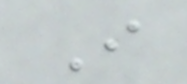I
